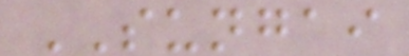SUNGAI
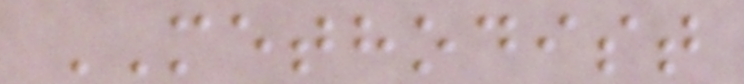METHODIST
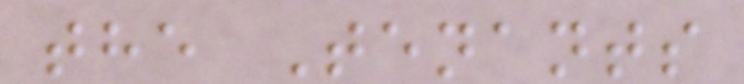the Tenants
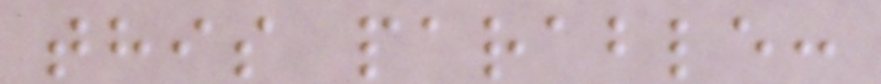this parable:
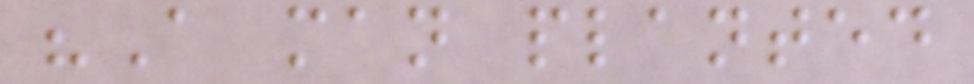"A man planted
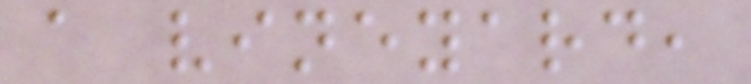a vineyard,
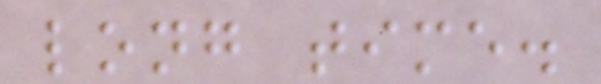long time.
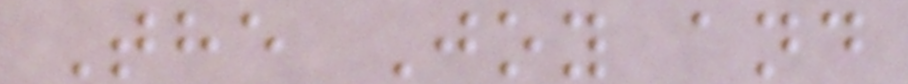The Joy and
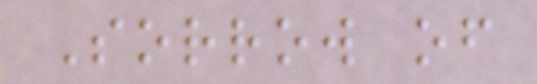Sorrow of
